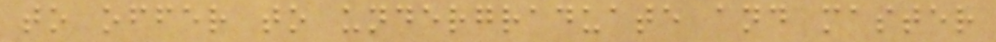to offer to undergraduate and master
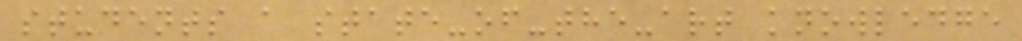students a state-of-the-art knowledge
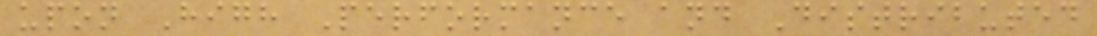upon High Performance and Distributed
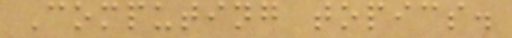Computing topics.
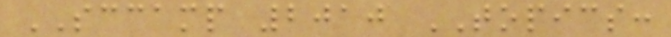SCCAMP 2010 TOPICS:
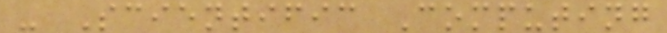- Scientific Computing
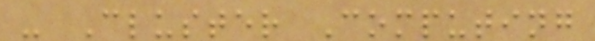- Cluster Computing
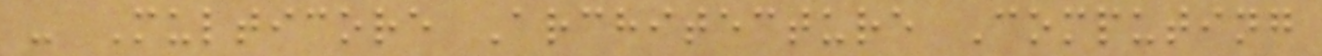- Multicore Architecture Computing
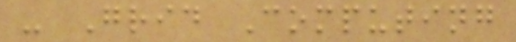- Grid Computing
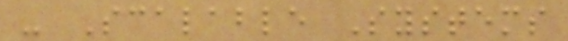- Scalable Systems
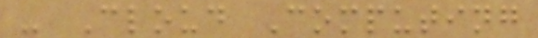- Cloud Computing
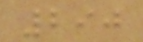290
